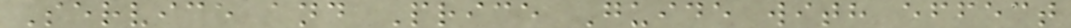Service and Price Guide with effect
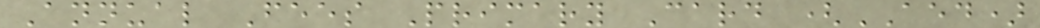Annual Fees Primary Card (AED)
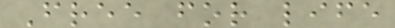Free for life
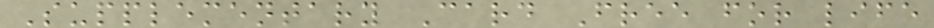Supplementary Card Free for life
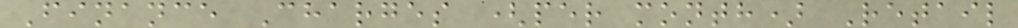Finance Charges (per month) Retail
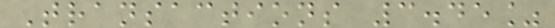Transactions 3.45%
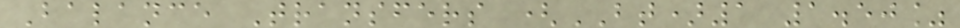Balance Transfers (BT)1 1.50%
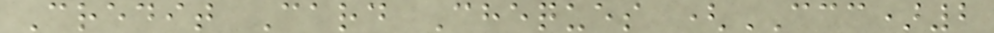Credit Card Cheques (CCC)2
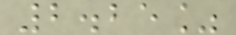2.25%
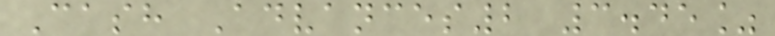Cash Advances2 3.45%
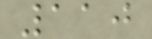110
